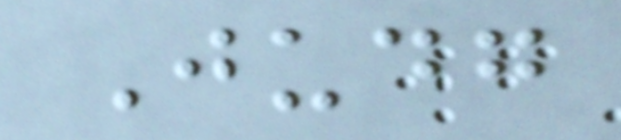Judg
